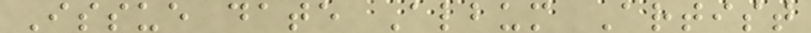Issue date Album Artist
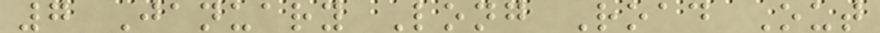7 January Long Road Out
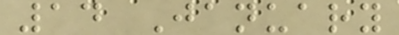14 January
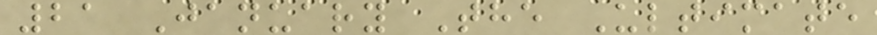21 January The Ultimate
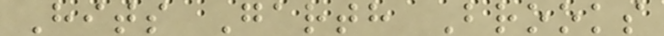Hits Garth Brooks
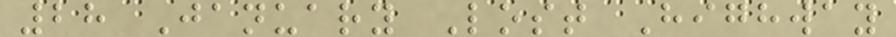28 January Lost Highway
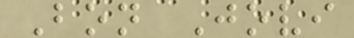Bon Jovi
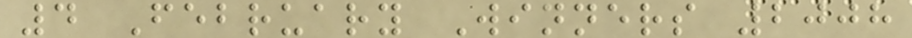4 February Winners 2008
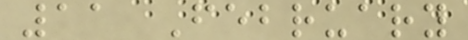11 February
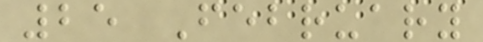25 February
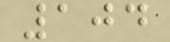104
